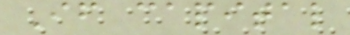If capital
